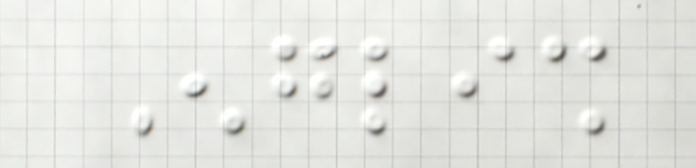English
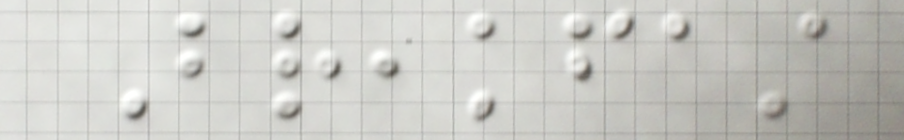Breakfast
